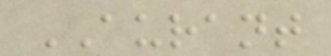AURANT
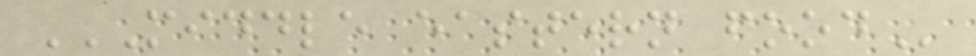MIDDLE EASTERN FOOD
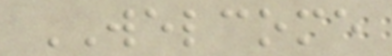WELCOME
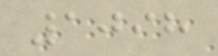1098
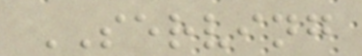SERVING
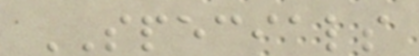SPECIALS
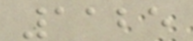1125
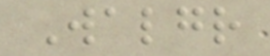Walgr
